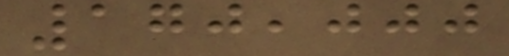170,000
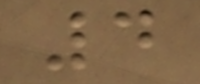4
